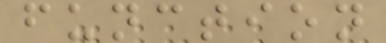function
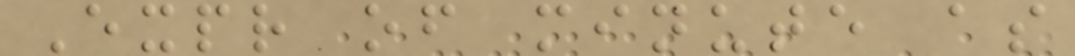Expr of minute as
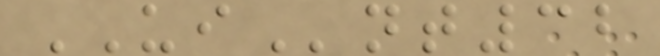UInt32
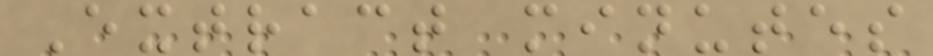Extract minutes
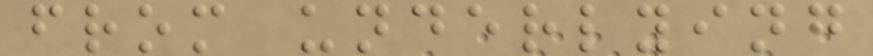from underlying
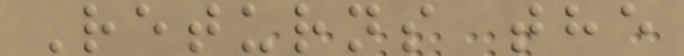Returns the
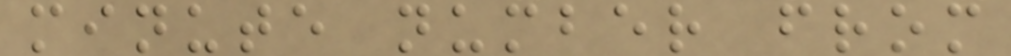minute number from
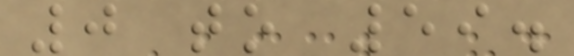0 to 59.
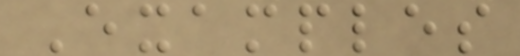Examples
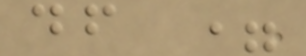df =
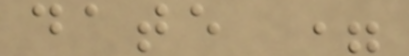date =
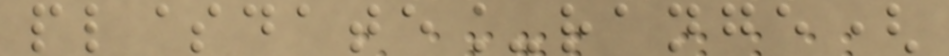pl$date_range(
